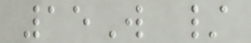15W /
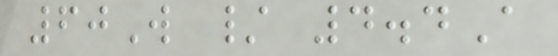60W / 4.4A
